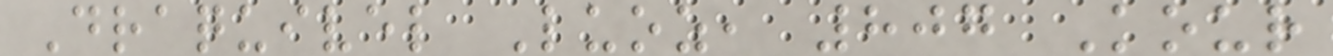Draquivel Luoz, 807 Kour
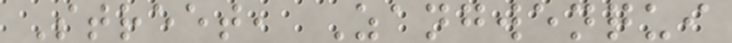Street, Zangwenqui
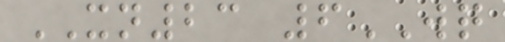XN23 6WQ
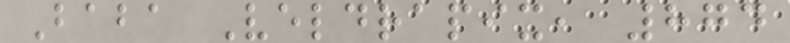Baba Veldrapix, 874
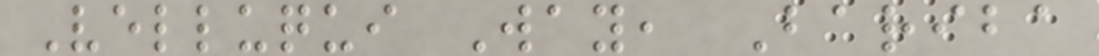Velluqui Way, Bariba
